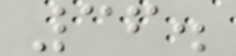36.
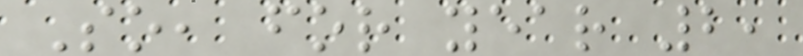So, for year 2,
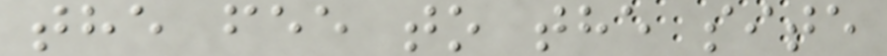the fee to the site
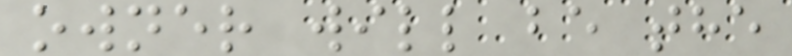owner will be the
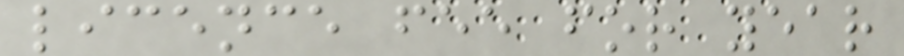licence fee for year
